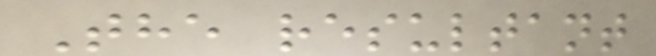The resultant
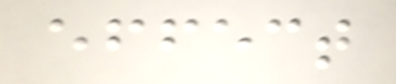effect
